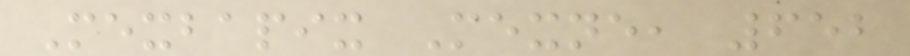Mexbapix Mexne, 652
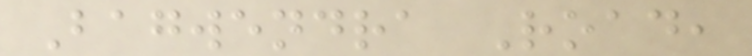Bagwendra Road,
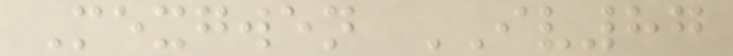Mexgwen IV87
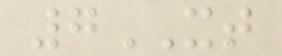7XT
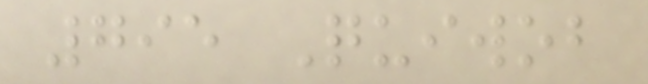795 Quiwob
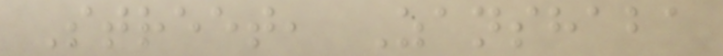Street, Zanshaba
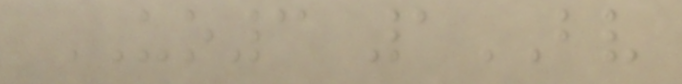UO3 1BV
